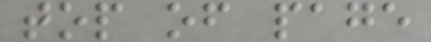top of page
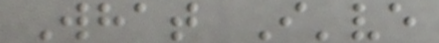What I've
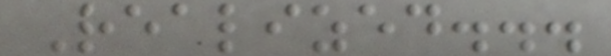Realized...
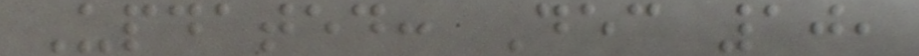Updated: Dec 10,
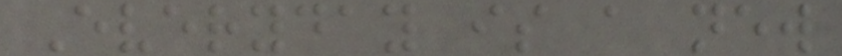Everyday is a new
